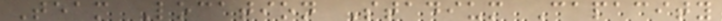Team Location Stadium Capacity
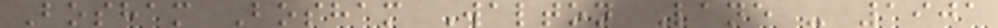Bosham Bosham Walton Lane - 1901
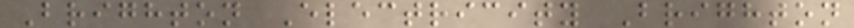Brighton Electricity Brighton
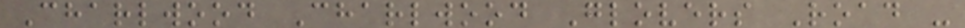Charlwood Charlwood Glovers Road -
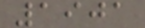1901
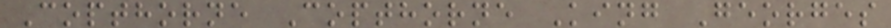Copthorne Copthorne King Georges
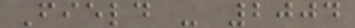Field - 2004
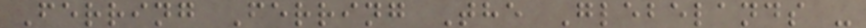Ferring Ferring The Glebelands -
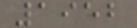1952
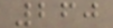260
